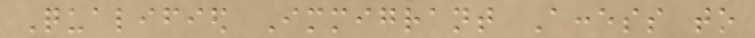Qualified Immigrant Access to
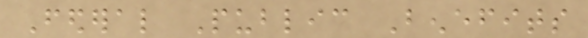Federal Public Benefits
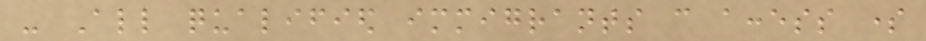- All qualified immigrants can access some
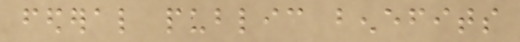federal public benefits
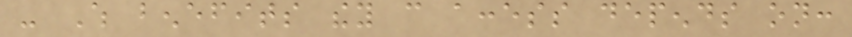- Which benefits they can access depends on:
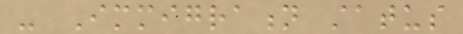- Immigration status
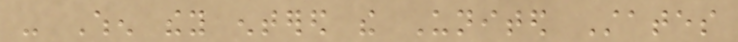- When they entered the United States
